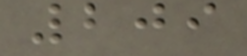209
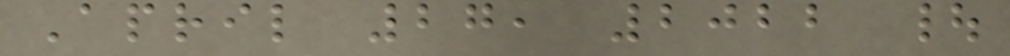April 27, 2022 |
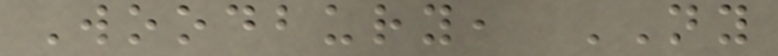Woodbury, NY
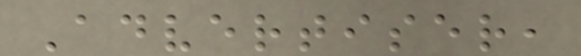Advertiser,
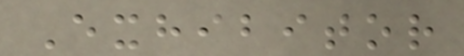Exhibitor
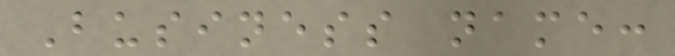Business name:
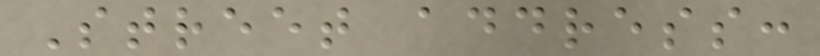Street address:
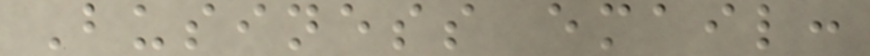Business email:
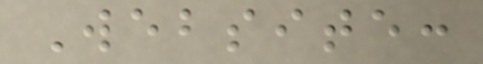Website:
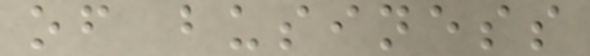of business
